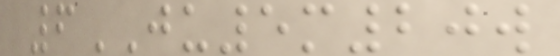6JU5m20w
